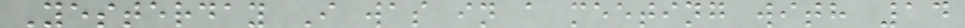Yesterday I was in a meeting with 14
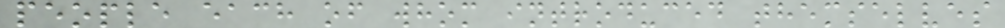people each of whom introduced themselves
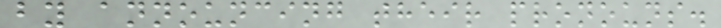by announcing their pronouns.
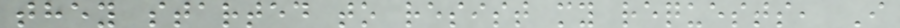they started to resist my requests, I
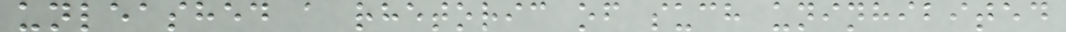unleashed a rhetoric of such uninhibited
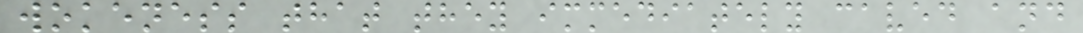wokeness that they immediately caved and
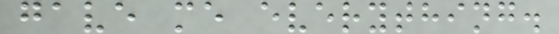gave me everything.
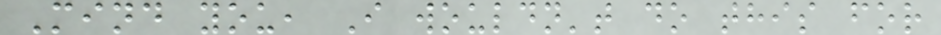Mind you, I wouldn't do this for
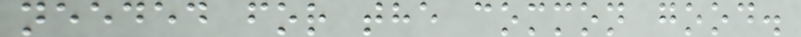needed for the common good.
